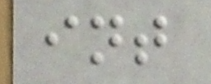int
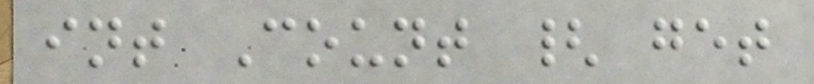int Count { get
